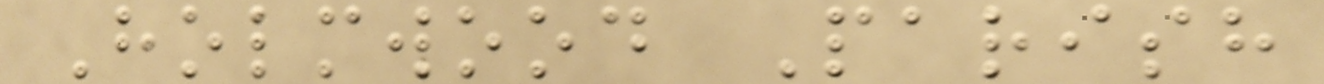Holmwood Parish
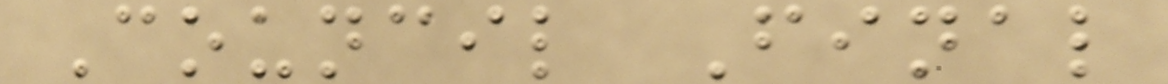Council Final
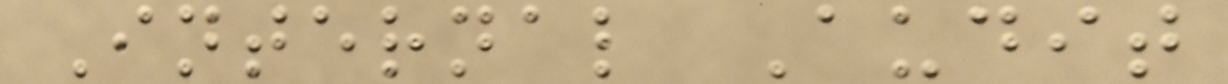Internal Audit
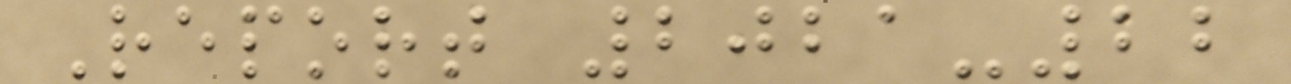Report 2021-22
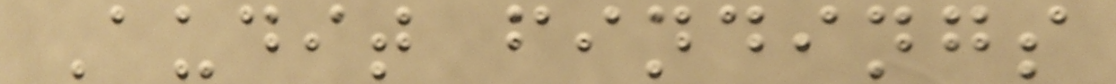Audit findings
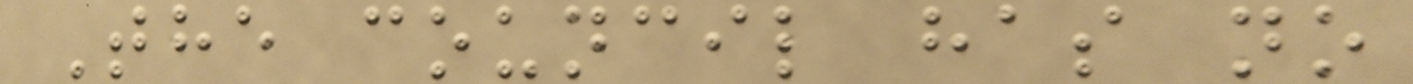The council has no
